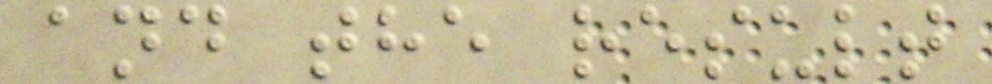and the result
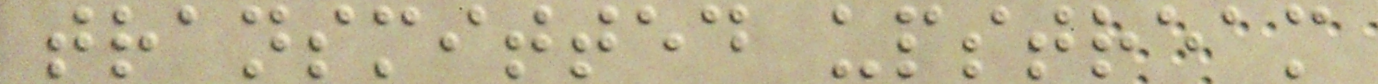transmitted upstream
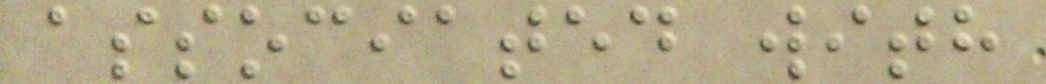associated with
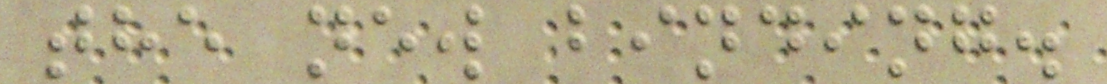the new binding.
